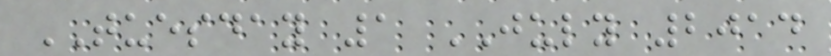TUESDAY 1 JULY 2014
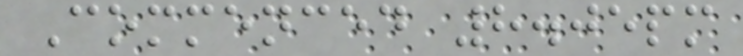Commenced 8.05pm
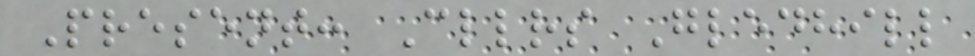Present: Cllrs Gledhill
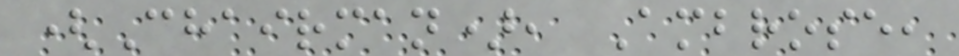(Chairman), Ambrose,
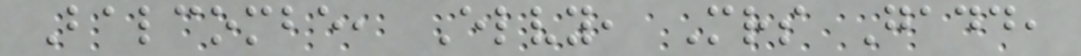Balcombe, Elvy, Mrs Gadd,
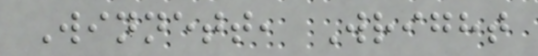Winnett, Wright
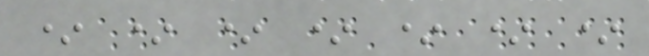* * * * * * *
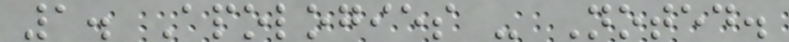1. Apologies - Noted.
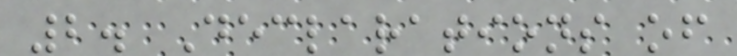2. Declarations of
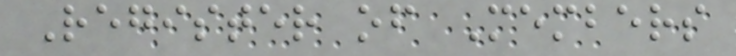Register of Members
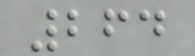264
